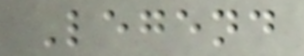Legend
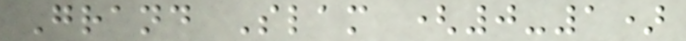Grand Slam (0-1)
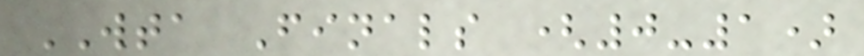WTA Finals (0-1)
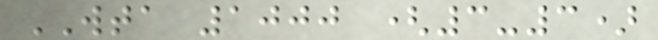WTA 1000 (3-3)
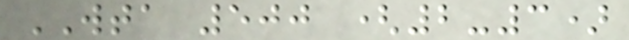WTA 500 (2-3)
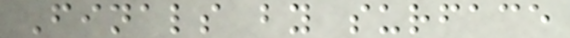Finals by surface
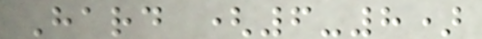Hard (6-8)
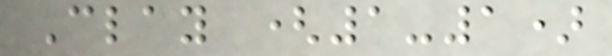Clay (1-1)
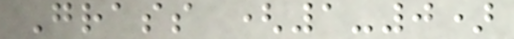Grass (1-0)
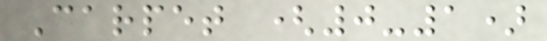Carpet (0-1)
